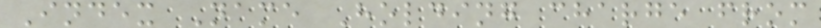Index Name Holding charge from
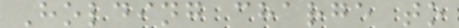Holding charge to
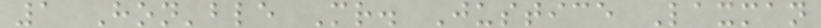1 Hon'ble Mr. Justice Laxman
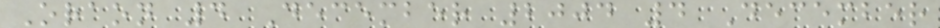Oraon 4 December 2004 4 December
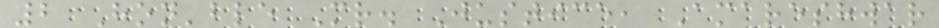2 Hon'ble Mr. Justice, Amareshwar
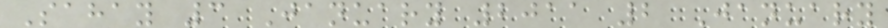Sahay 3 January 2011 2 January
